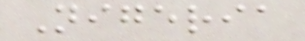Nigeria
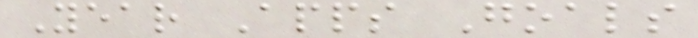Year Apps Goals
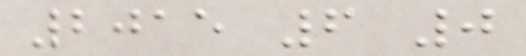2015 6 0
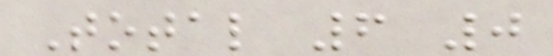Total 6 0
